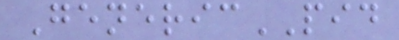GenericPID
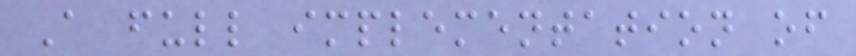A full implementation of
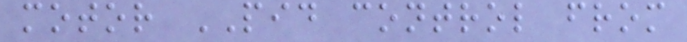motor PID control from
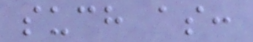such as:
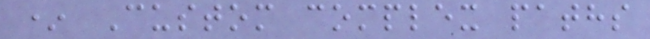* Custom complex paths
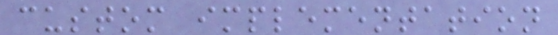custom implementation
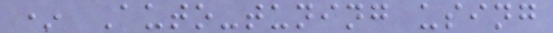* Auto-tuning using
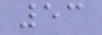53
